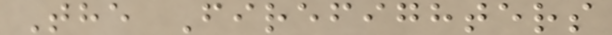The Firefighters
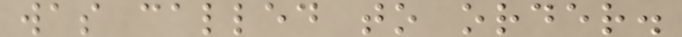was called to order.
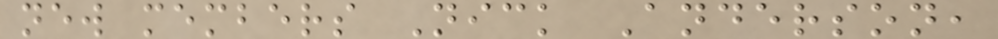new members Nick Anderson,
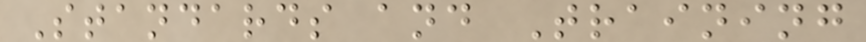Standards and Training
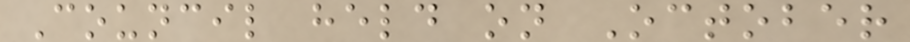Council held on October
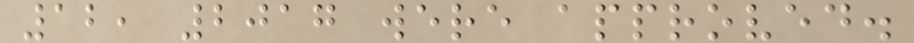12, 2017 were approved.
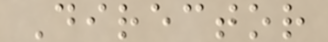Director
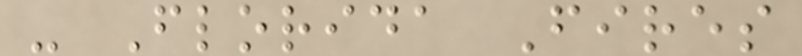- Florida Fires
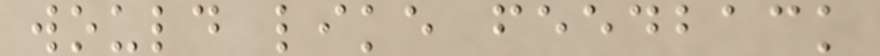would like feedback
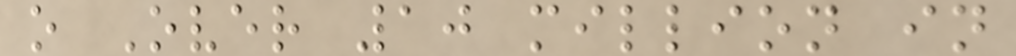o Over 10 million in
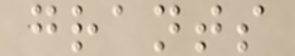grants
